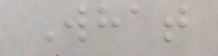What
